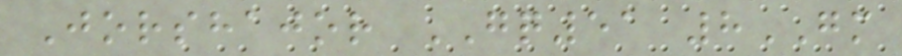Jorshajor GQ51 8GM
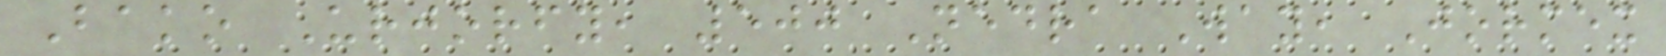Bako Urjorfy, 500 Nedra Way, Jormex
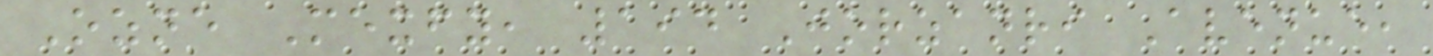Ozne Mexfy, 194 Jorzanri Avenue,
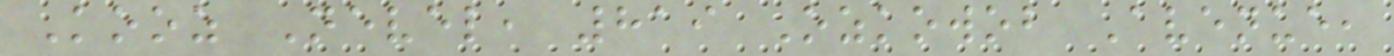Kooz Nevel, 819 Ozkowob Avenue,
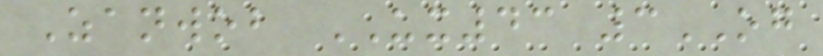Zanwob UX43 3OG
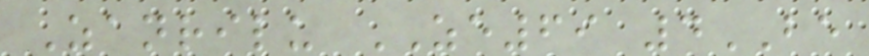Zanrilu ZE69 4BE
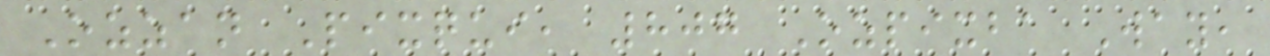Ozzan Pixqui, 807 Ozpixba Way,
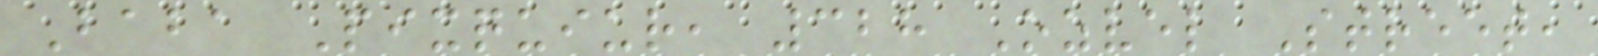Baba Pixquiur, 328 Ozvel Street,
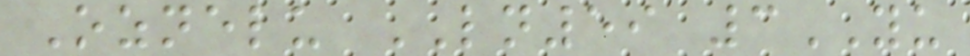Oznelu LN59 3YU
